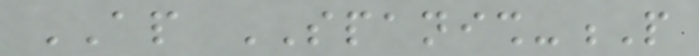AP SPANISH-P
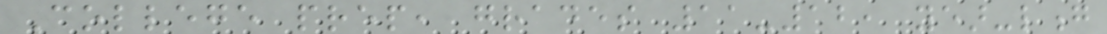College prep, grades 11-12, year-long
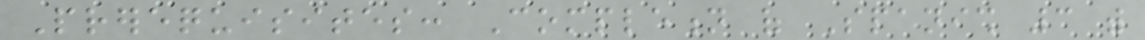Prerequisites: Completion of Spanish 3 with
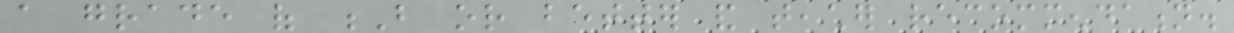a grade of B or better and teacher recommendation.
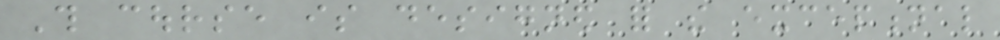This course is designed for the exceptional
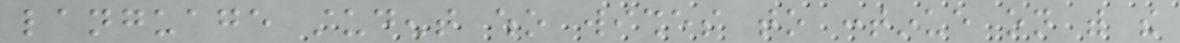language student who wishes to continue on with the
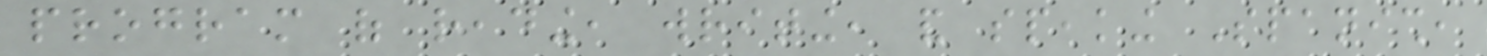program of reading, writing, and speaking Spanish,
